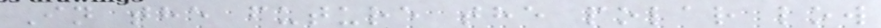In the future the polar low
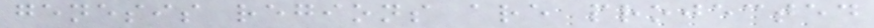genesis regions are projected
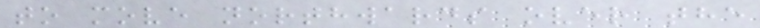to move northwards over the
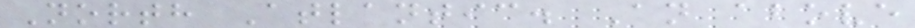North Atlantic. An above
